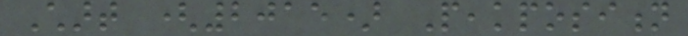Chart (2015) Peakposition
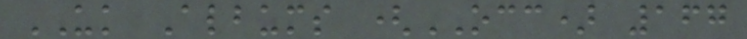UK Albums (OCC) 167
